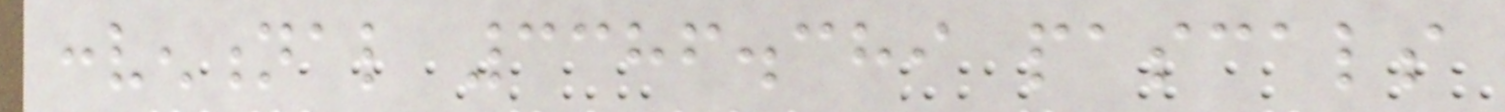conventional 3386.389 pascals
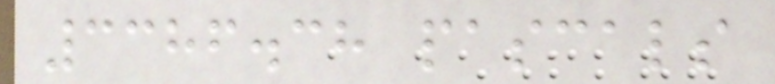3386.38 pascals
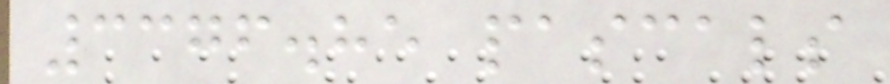3376.85 pascals
